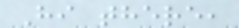Hi there,
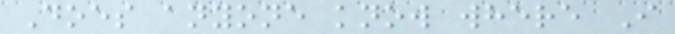Does anyone know where I
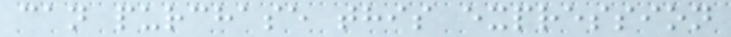can purchase this expression
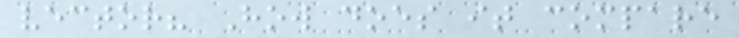vector? How does it compare
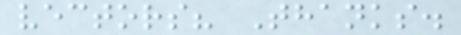vectors? Thanks.
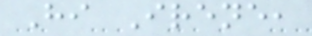Hi Irene,
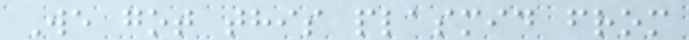We got this plasmid from
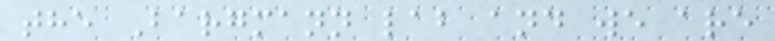the Bargmann lab and we are
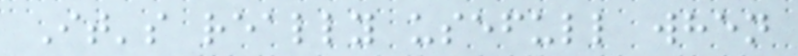It's really usefull when
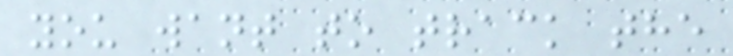you want to track the
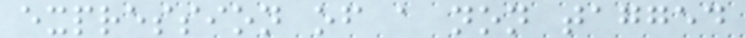expression of a non tagged
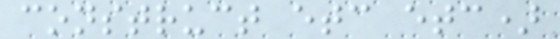construct etc etc)
